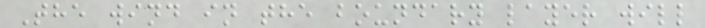The wind in the boundary layer will
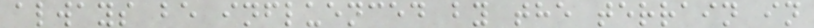always be influenced by the terrain in
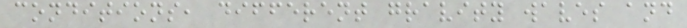conditions, different gravity waves and
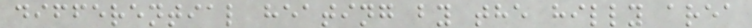differential heating by the hilly area
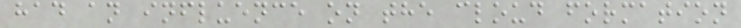had an influence on the cloud formation
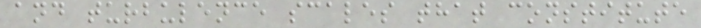and turbulence scales that constitute
